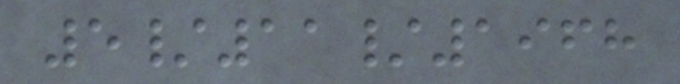5/11/1968
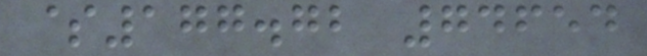$177.72 74654
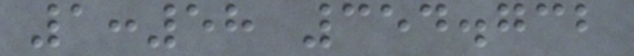1:58 354.732
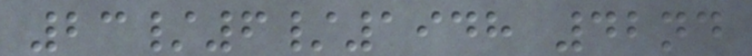23/6/1948 42nd
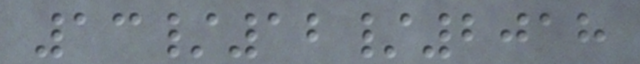13/12/2018
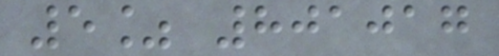5% 801017
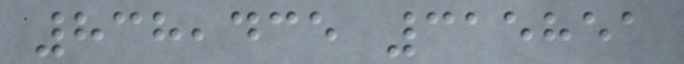838,435 315851
